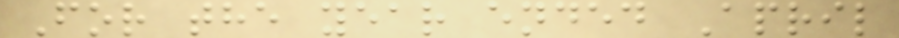For the year ended April
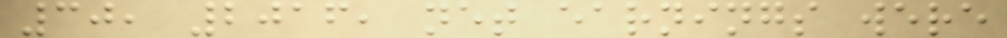30, 2016, net earnings were
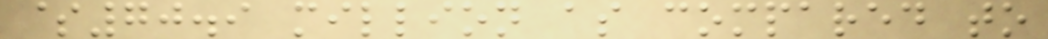$70.9 million as compared to
